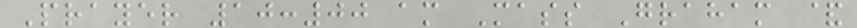Prayer 10:00 am Mass Graham &
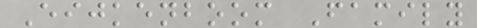Eijkenboom Family
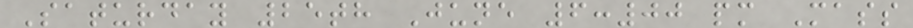Saturday 25th June 6:00 pm Mass
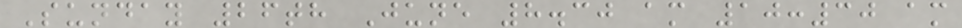Sunday 26th June 8.30 am 10:30 am
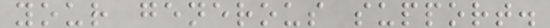your generous support.
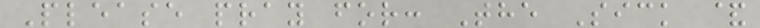Please pray for: The Sick &
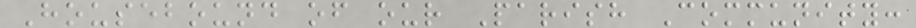Housebound of our Parish Community:
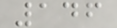146
